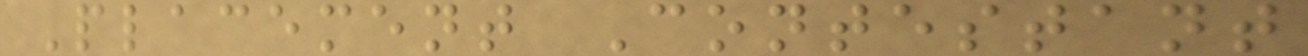Placement Contestant
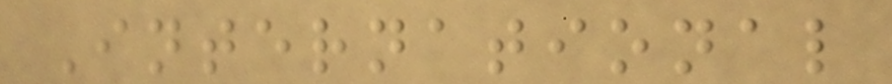International
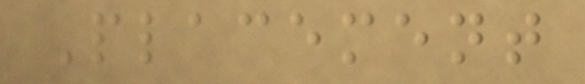Placement
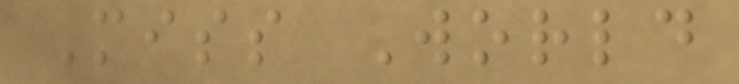Miss World
